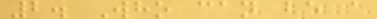2. Who can be a
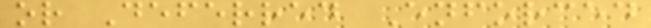or Deferred Enforced
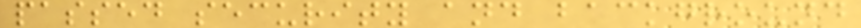passed security and background
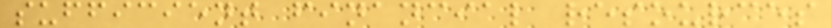sufficient financial resources
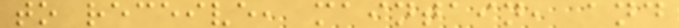to receive, maintain, and
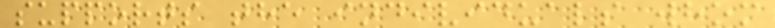supports the individuals whom
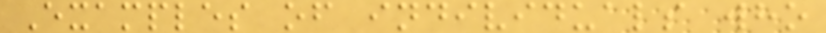Examples of individuals who
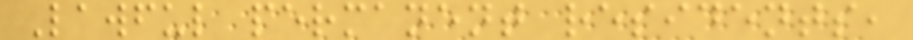Lawful permanent residents,
